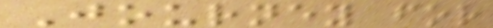Journey for
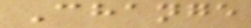Change
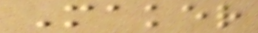Maker
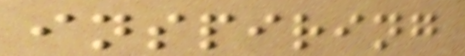inspiring
